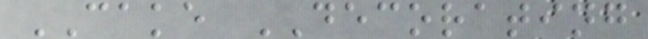CAKE DECORATING
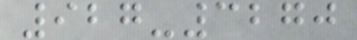927-3270
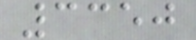3350
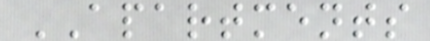APARTMENTS
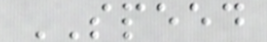SPEED
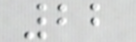22
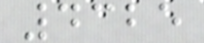4325
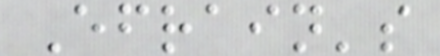Efrain's
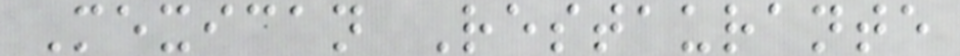Mexican Restaurante
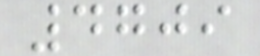4709
